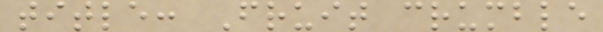title: Fruit crumble
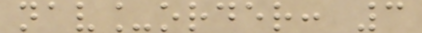nav_order: 3
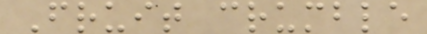Fruit crumble
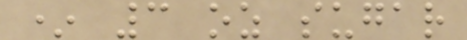* 3 oz sugar
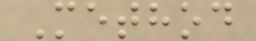Method
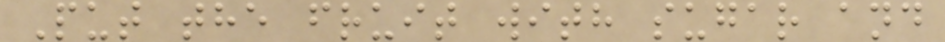Put the fruit with sugar and
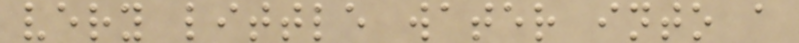very little water into a
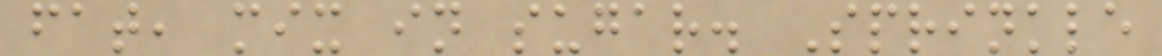fat, mix in sugar. Sprinkle
